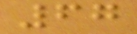67
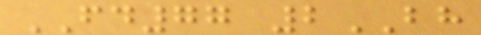FD77 2BH
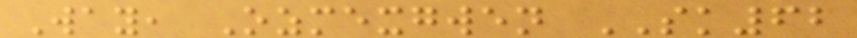Way, Ozmexgwen SK62
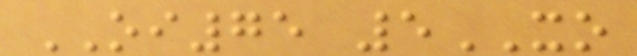OI75 5XO
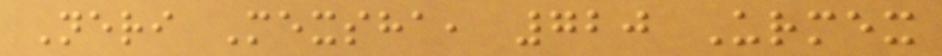Neri Mexsha, 720 Urmex
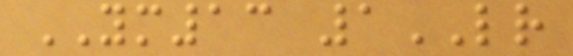YM13 1LR
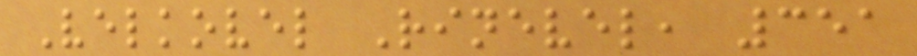Velkovel Rinevel, 351
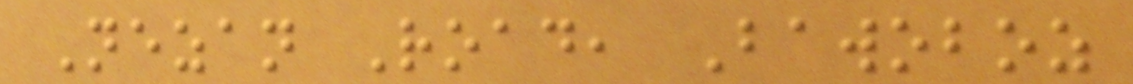Nezan Road, Bawoboz
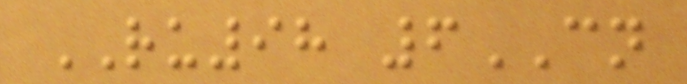RU98 6CN
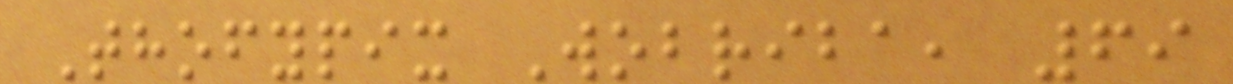Thofypix Wobriba, 69
